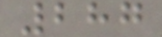287
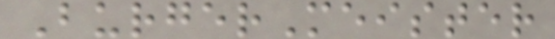BurgerMeister
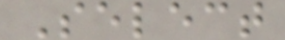Select
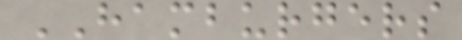HAMBURGERS
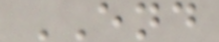END
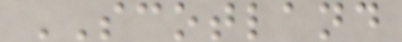SCOTLAND
